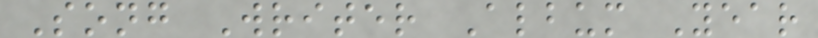Song Writer Album Year
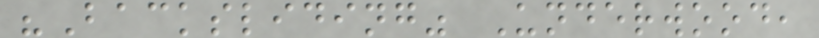"Backsliding" Underwood,
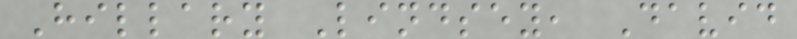Hillary Lindsey, David
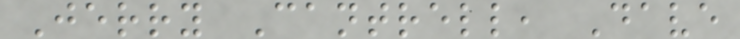Jerry Cantrell, Dave
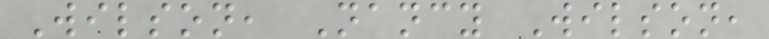Wilson, Nancy Wilson,
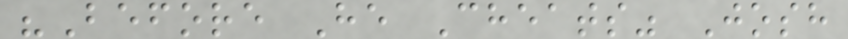"Before He Cheats" Josh
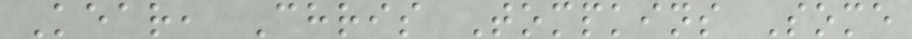Kear, Chris Tompkins Some
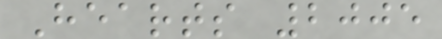Hearts 2005
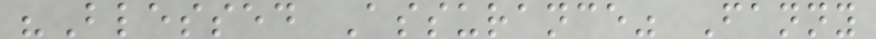"Blessed Assurance" Fanny
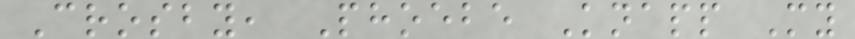Crosby, Phoebe Knapp My
